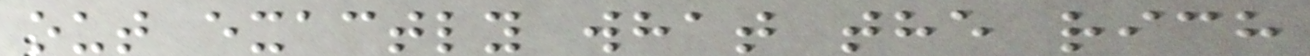out exactly what the rich
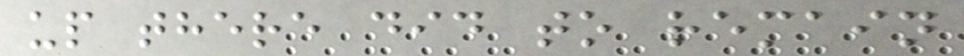up there did to remain
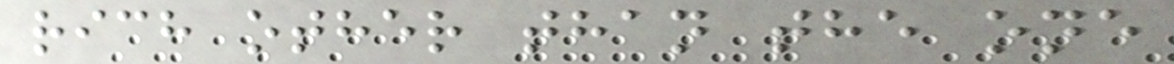rich other than the one
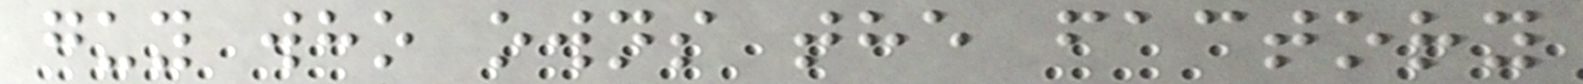guy who owns the factory
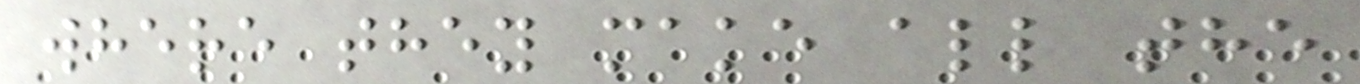where they make all the
